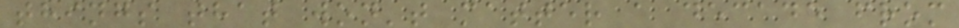things that won't matter a decade from
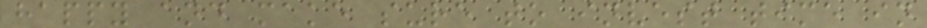happy and make sure to invest time in
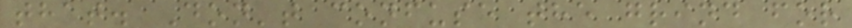that. Don't confuse the grind for
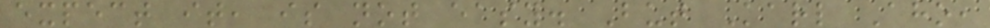expect it, is not easy. But Karl Aho,
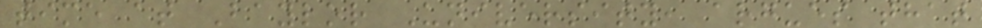time at Baylor University, argues that
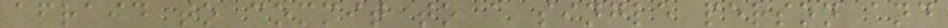afraid to commit to a single person and
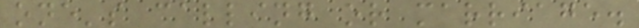one's calling or marriage.
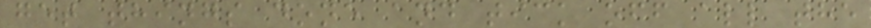get things done and tick off all the
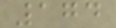174
